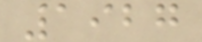1927
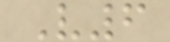V6
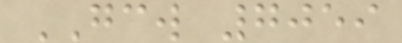GCW 7059
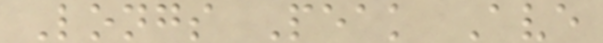Longs Peak Ave
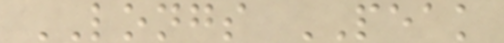LONGS PEAK
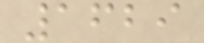1629
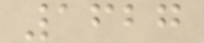1627
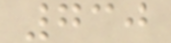730
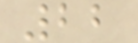22
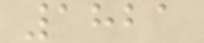1821
